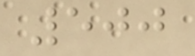500
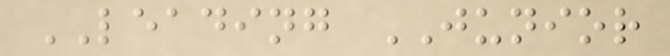LEADING JUNIOR
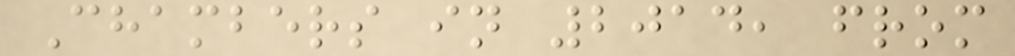Chambers in 2014, from
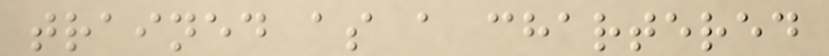trained as a chartered
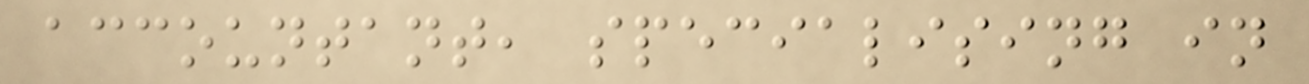accountant, specialising in
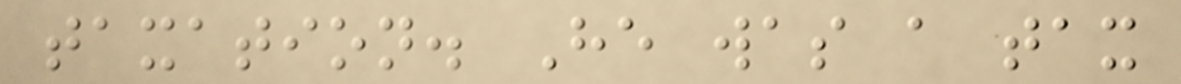taxation. He was a tax
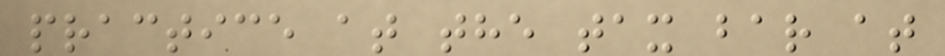practice at the tax bar at
